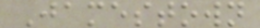Jamestown
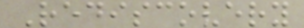Rediscovery
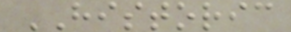HISTORIC
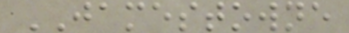JAMESTOWNE
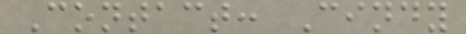Contact: Cindy
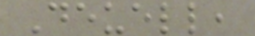Deuell,
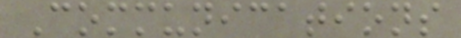Communications
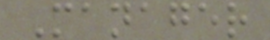Manager
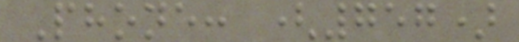Phone: (757)
